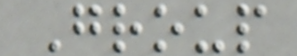Group
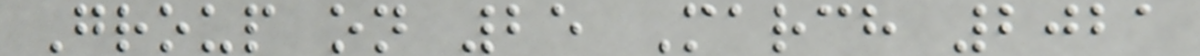Group on 25 March 2021
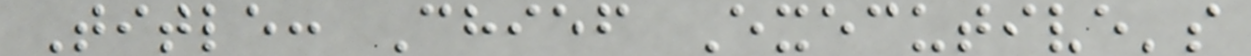Title: Chief Executive's
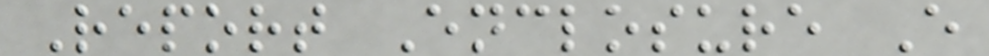Report Enclosure E
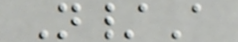N/A
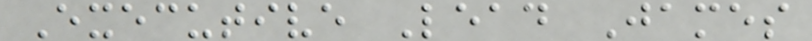Executive Lead James
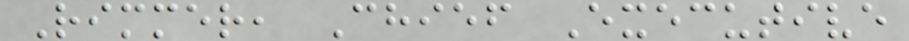Rimmer, Chief Executive
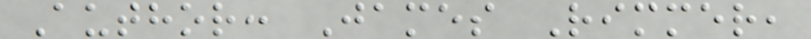Author: James Rimmer,
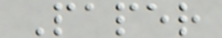Paper
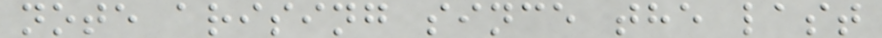note arising since the last
